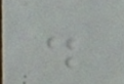.
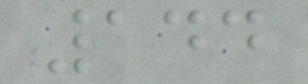144
